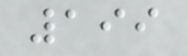199
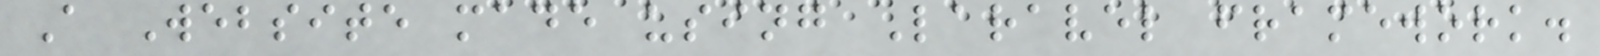A Website made using Laravel framework.
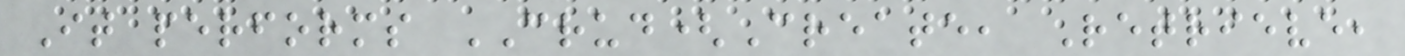It performs CRUD(Create, Retrieve,
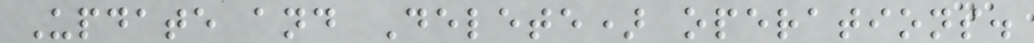Update and Delete) operations.
